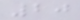20
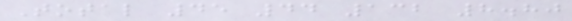Total 45 44 132 8.80
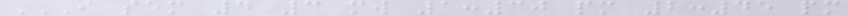I SEM 4 3 MW 1:30 PM 2:45 PM
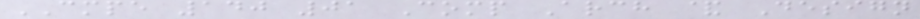CMPE 140 01 Comp Arch & Design
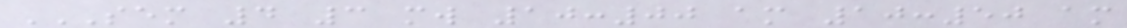SEM 4 3 MW 10:00 AM 10:50 AM
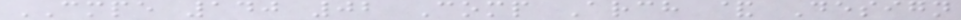CMPE 140 02 Comp Arch & Design
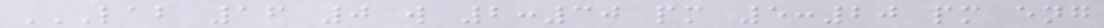LAB 16 0 W 2:30 PM 5:20 PM ENG
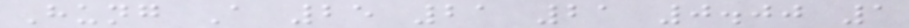Hung A 25 21 21 0.00 1
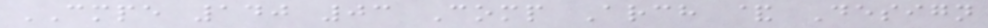CMPE 140 03 Comp Arch & Design
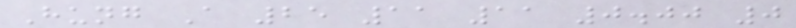Hung A 25 11 11 0.00 0
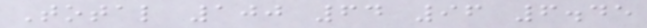Total 100 64 96 6.45
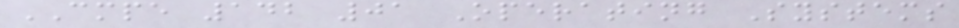CMPE 142 01 Operating Systems
